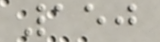150
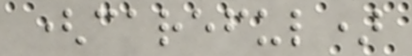(careful)
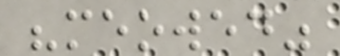"meowed"
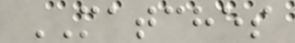MATCHES
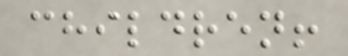children!
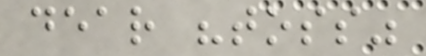dear "toss"
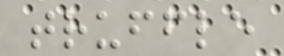truffle
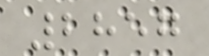2857
